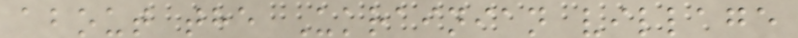about the Ukrainian village
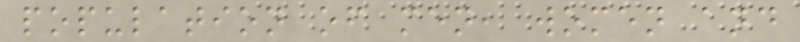population of men, women and
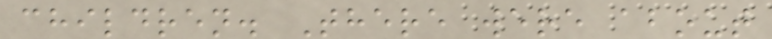children. There were about
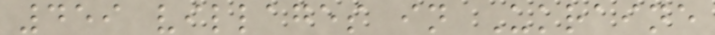459 villages in Ukraine
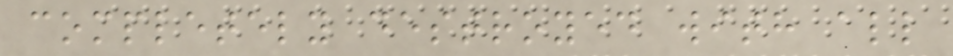completely destroyed with all
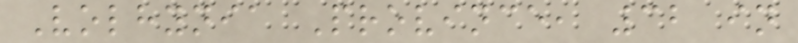Volhynia Province, 32 in
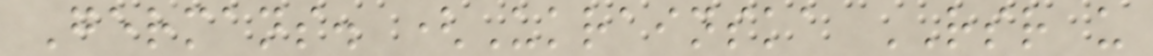Germans. (Ukrainska RSR u
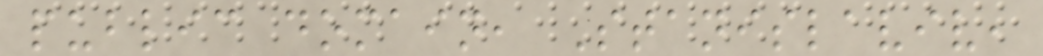public domain, Stanislaviv,
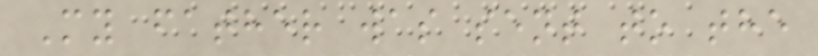My father was sent to the
